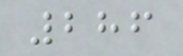286
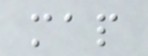map
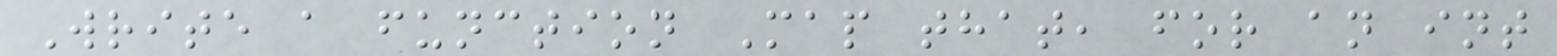Write a function Map that, for an int
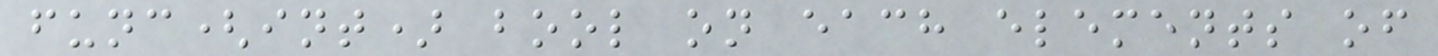func(int) bool on each elements of
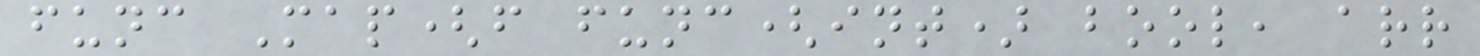func Map(f func(int) bool, arr
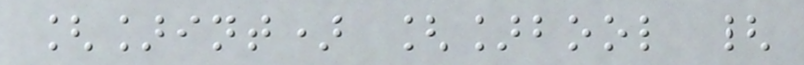[]int) []bool {
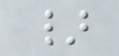}
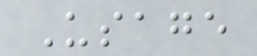Usage
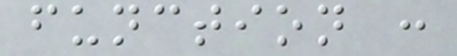function :
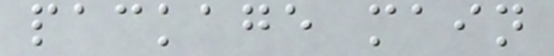package main
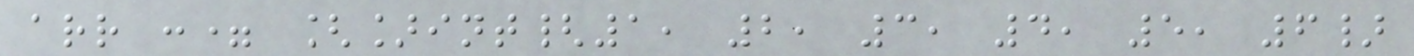arr := []int{1, 2, 3, 4, 5, 6}
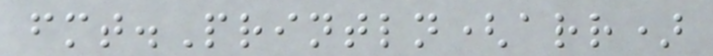fmt.Println(arr)
